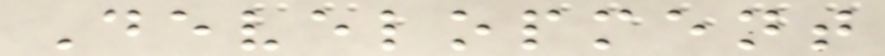Development
